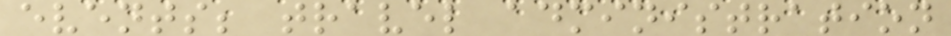events; travel administration
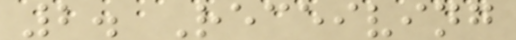2. Receiving
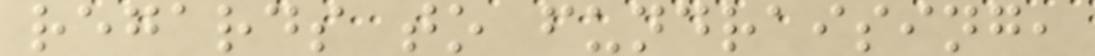regards to fundraising,
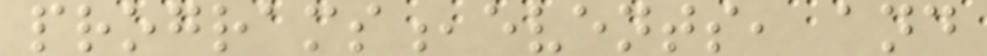programs,events, and
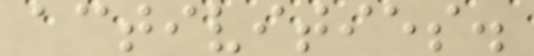activities.
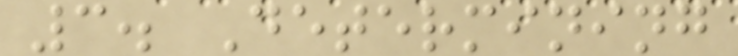3. Determining
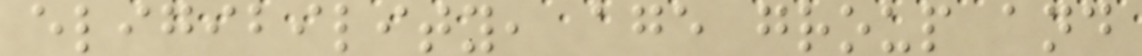eligibility, age group and
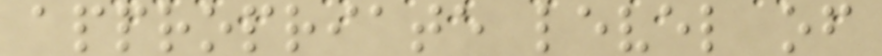appropriate level of
